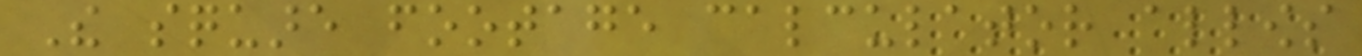The square footage calculator allows
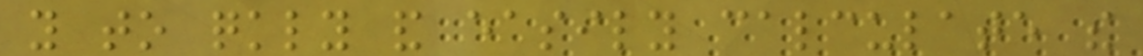you to quickly and easily calculate the
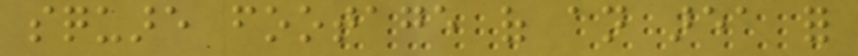square footage of an area for
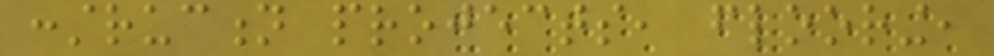construction projects, flooring,
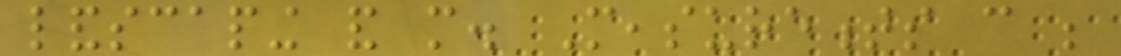landscaping and more. Measurements can be
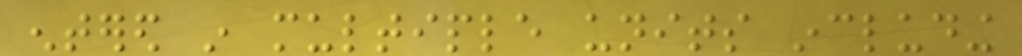entered in multiple units including
